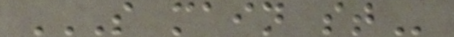S MAIN ST
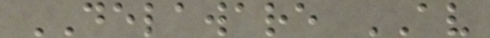DELAWARE AV
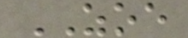ZOE
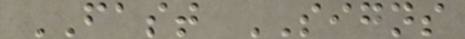FAST SIGNS
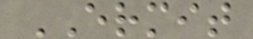ERMIT
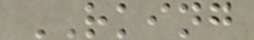RKING
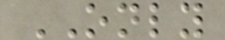ONLY
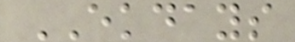EKDAYS
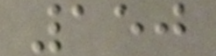150
